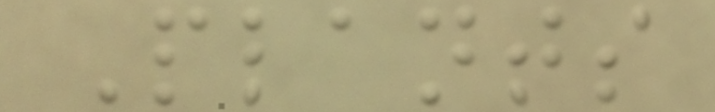Plants
